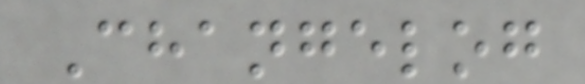Changelog
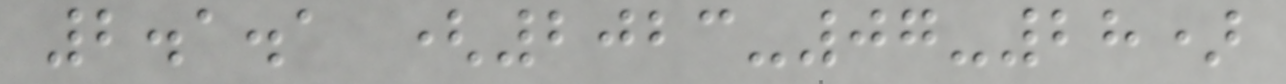2.1.1 (2023-07-28)
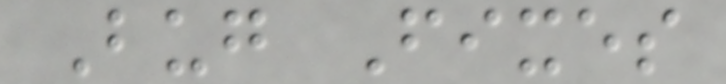Bug Fixes
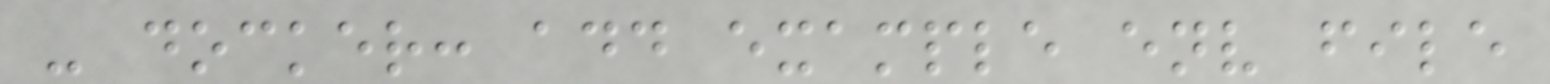- docker: add example env file
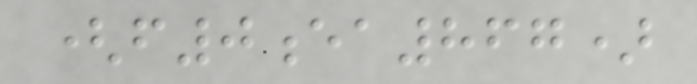(f0ea867)
